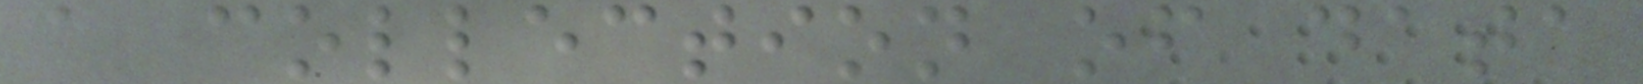a collection of data
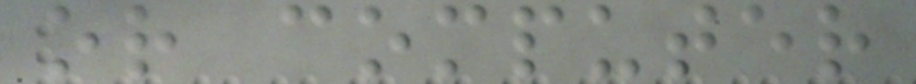or computer
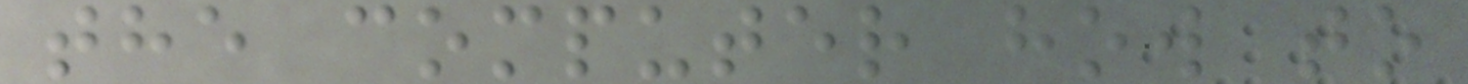the computer how to
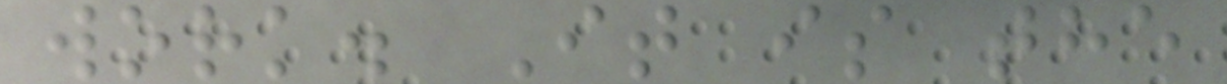work. It is the
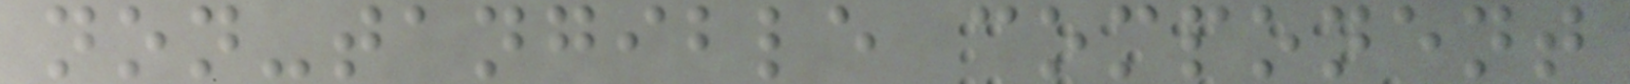non-tangible component
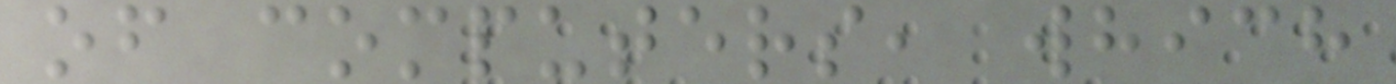of computers, which
